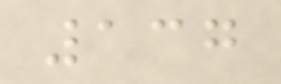137
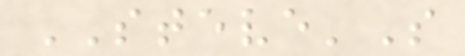STEVE'S
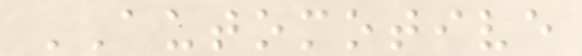AUTOMOTIVE
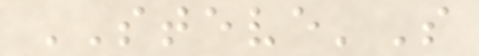STEVE'S
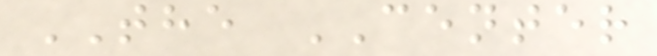THE CENTER
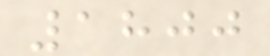1800
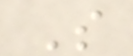S
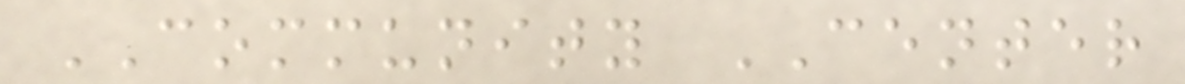COMMUNITY CENTER
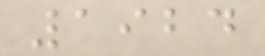1924
